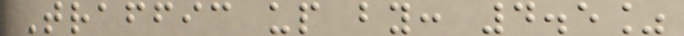Traffic up by: 4.5%
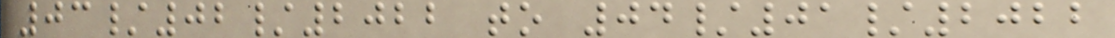03/02/2022 to 04/01/2022
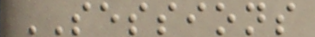SESSIONS
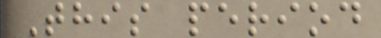This period
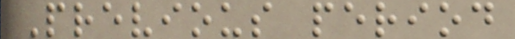Previous period
